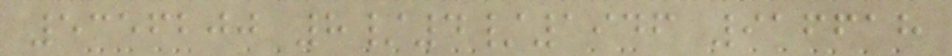5356200 8/4/1946 916618
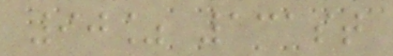90% 131st
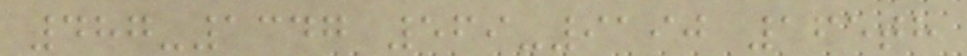487-1347 569-9190 165th
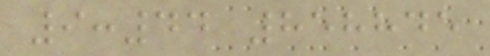9:44 858845
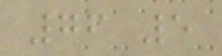76 5
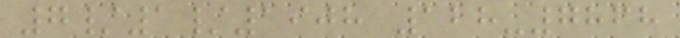7/1/1908 128-7868
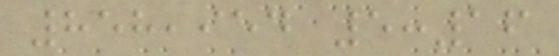858,954 5:16
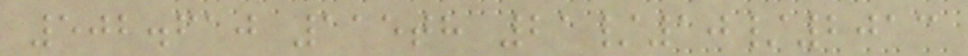502.610 115th 21/10/2013
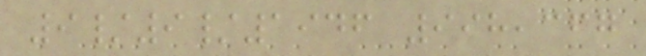9/9/1946 998,367
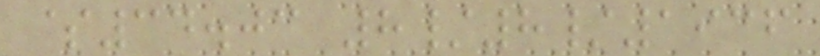$34.03 8/8/1936
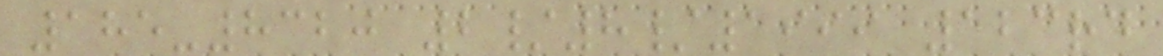185-8320 2/8/1999 123rd
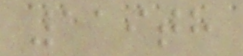119th
